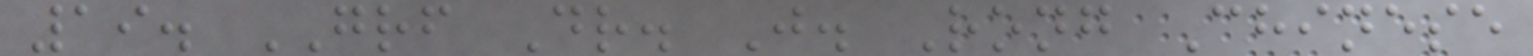19. GRF Dr. J. Rong Chinese
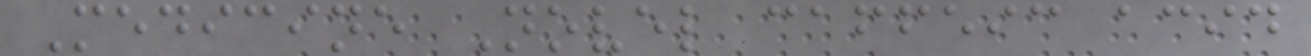Medicine Novel caffeic acid
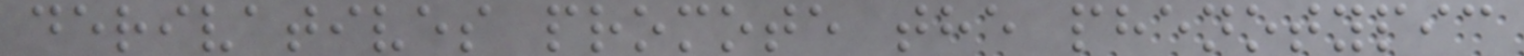derivatives promote the phenotypic
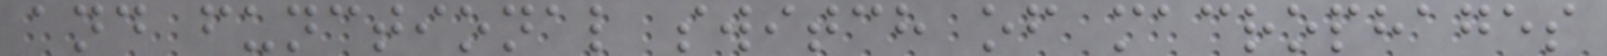and functional switch of macrophages
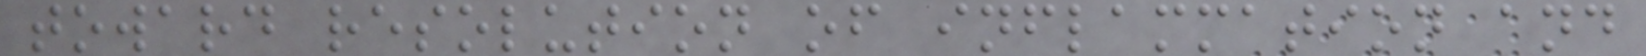toward resolution of inflammation and
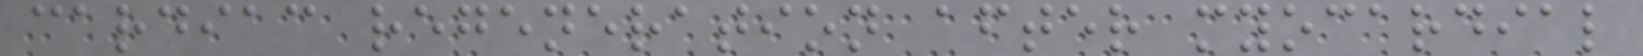cardiac regeneration after myocardial
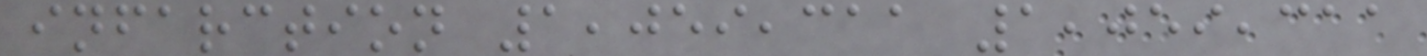infarction 1,059,311 1,059,311
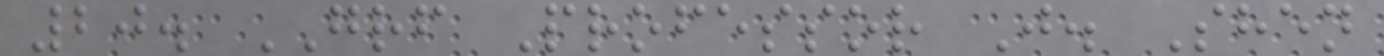20. GRF Professor J. Shen
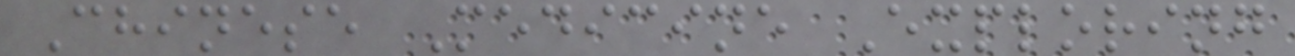Chinese Medicine Exploring
